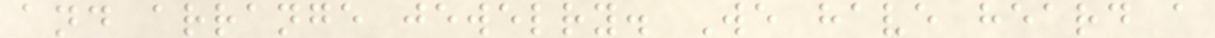and arrange jewelry. We have heard a
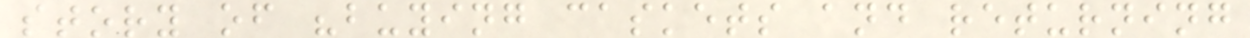story of "buying caskets and returning
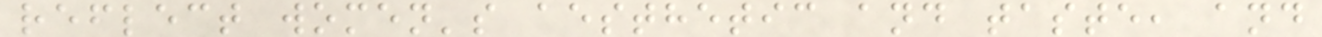reflect women's aesthetic and taste, and
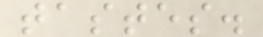tastes.
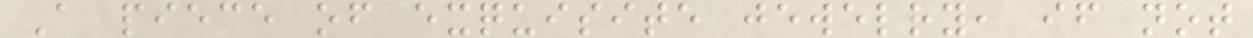A piece of exquisite jewelry, if not
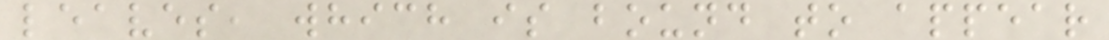leaves, which is bound to appear
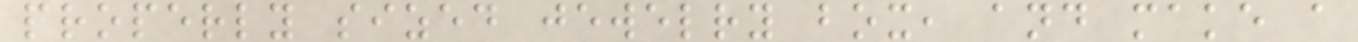properly sized jewelry box, and make a
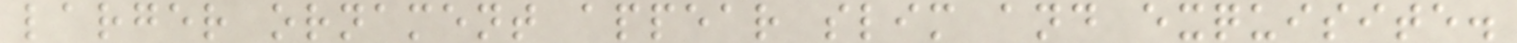larger ornament appear slim and exquisite.
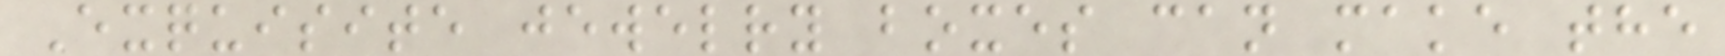Exquisite jewelry boxes can make the
